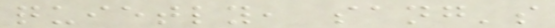quietly, sang's
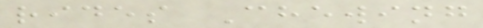rides Chewing
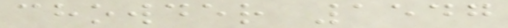chowder 1547
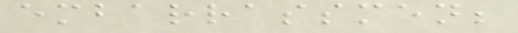embarrassmen;
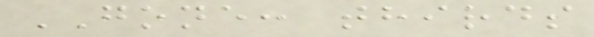GONE: thirds
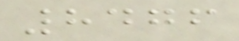8476
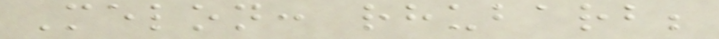Melon: rhubarb;
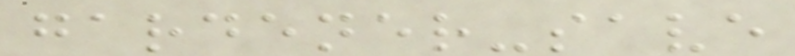gardener-save
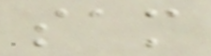sam
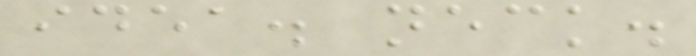idea. neck.
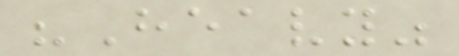"Heavy"
